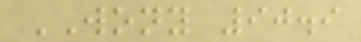WONY 90.9
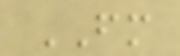FM
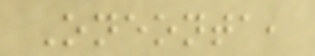Oneonta,
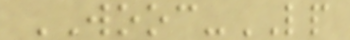WOOC-LP
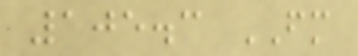105.3 FM
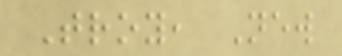Troy, New
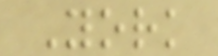York
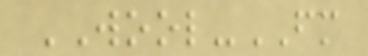WOOL-FM
